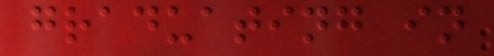graduating in
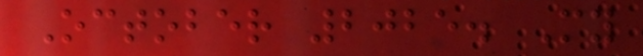October 2025. My
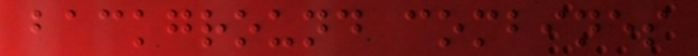background combines
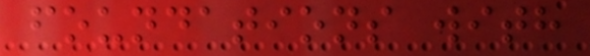foundations with
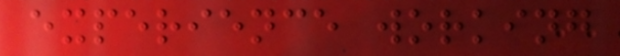experience working
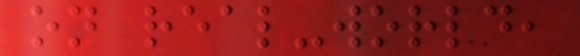on real-world,
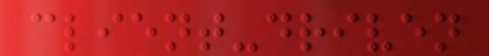client-driven
